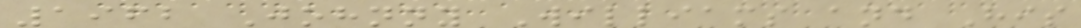1962 Johnny Williams and His
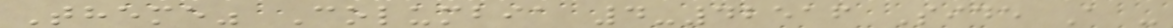Theme" Columbia 4-42516 Side A -
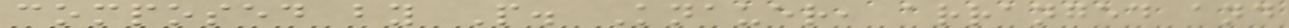composed by P. Knauer, arranged and
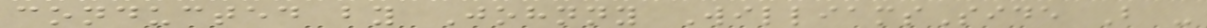conducted by Johnny WilliamsSide B -
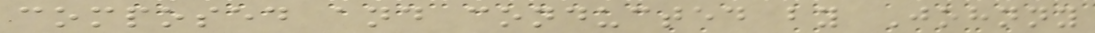composed and conducted by Johnny
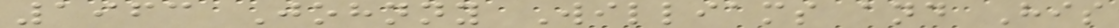1963 Johnny Williams and His
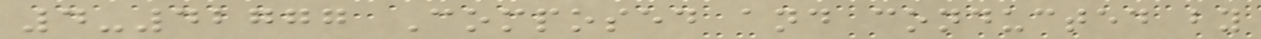4-42777 Composed and conducted by
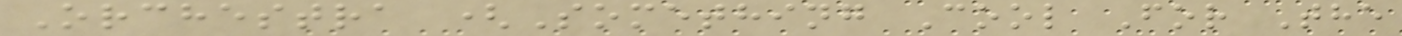Orchestra (Something Cool For The
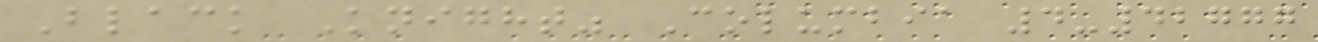Black Knight" Columbia 4-42777
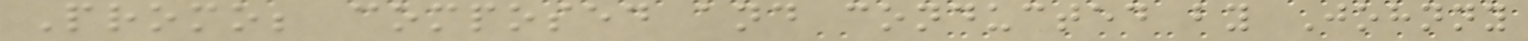Promo; composed and conducted by Johnny
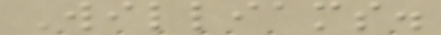Williams.
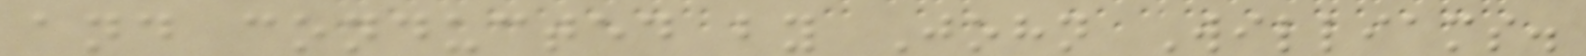and conducted by John Williams.
